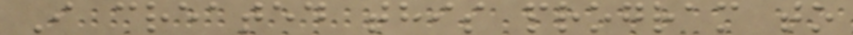I created this program to
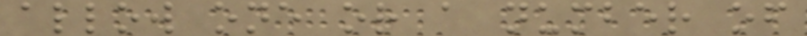allow one or a number of
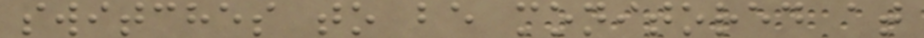switches to be monitored at
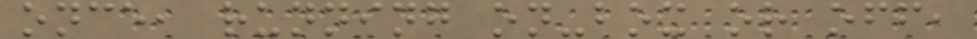once, running on-box or off,
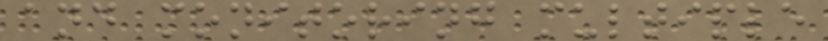and monitoring multiple
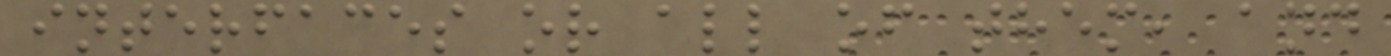interfaces or all of them, and
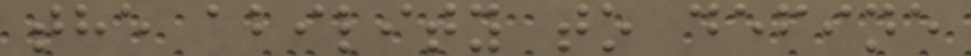the ability to define
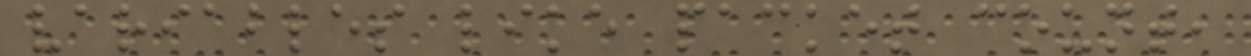variables like packet count,
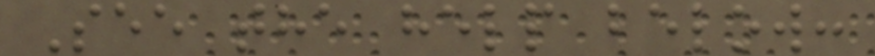See the help below:
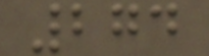274
